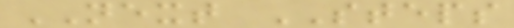NEXT STEPS
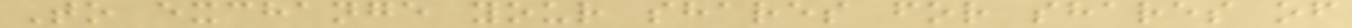To exchange your shares for shares of
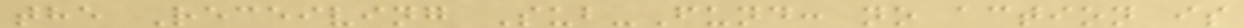the Receiving Sub-Fund: no action is
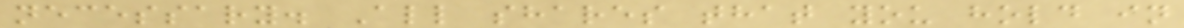necessary. All shares that you hold in
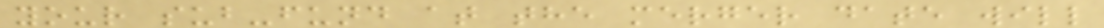your sub-fund at the merger date will
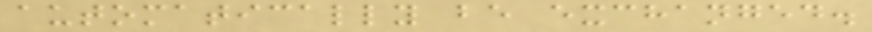automatically be exchanged.
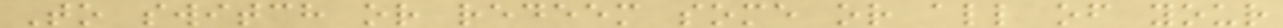To switch or redeem some or all of your
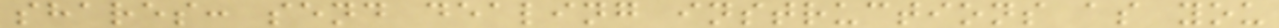shares: send dealing instructions as you
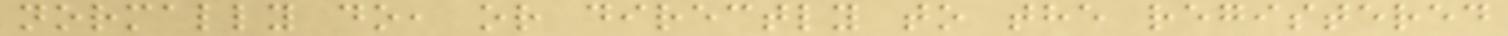normally do, or directly to the registered
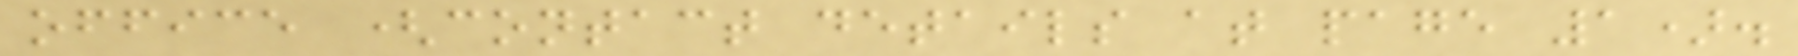office (contact details at page 1).
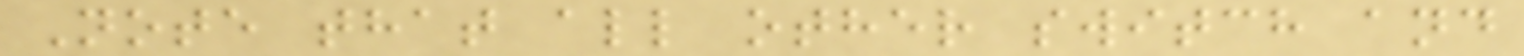Note that all other switch and
